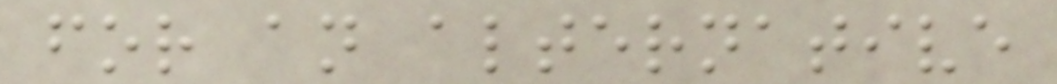for an alternative
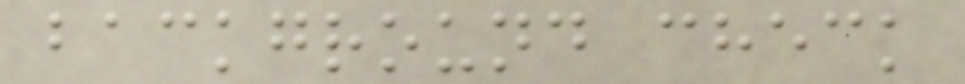background check
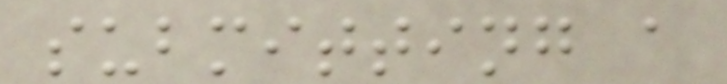submitting a
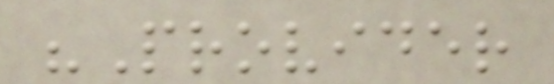"Provider
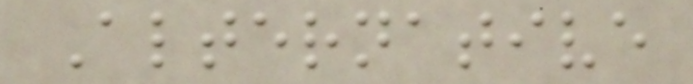Alternative
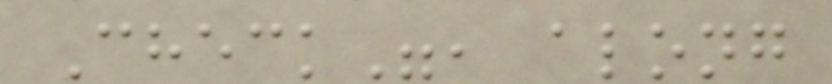Check", along
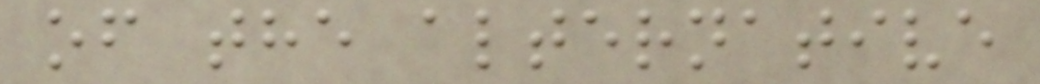of the alternative
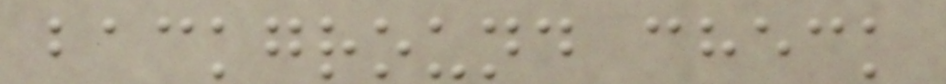background check
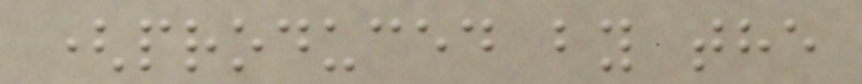(produced by the
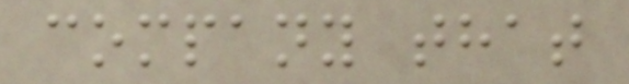company that
